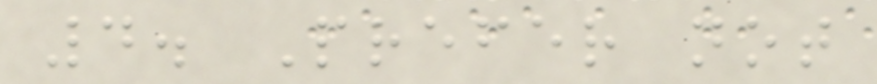4. Prefer not
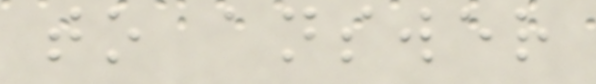to answer
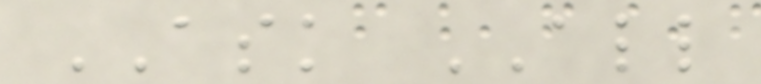ASK ALL
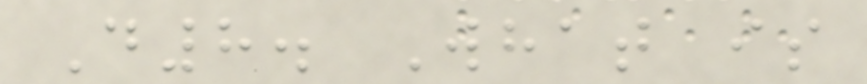D8. What is
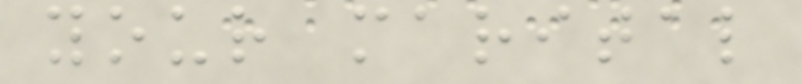your marital
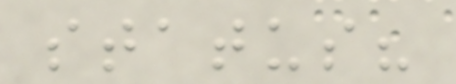status?
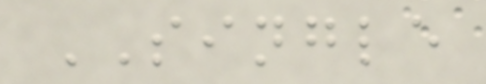SINGLE
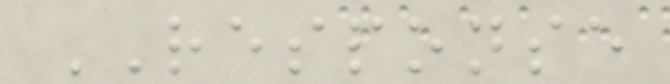RESPONSE
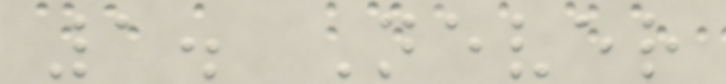1. Never
